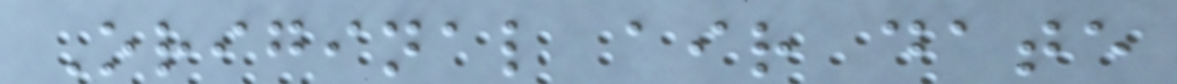Original air date
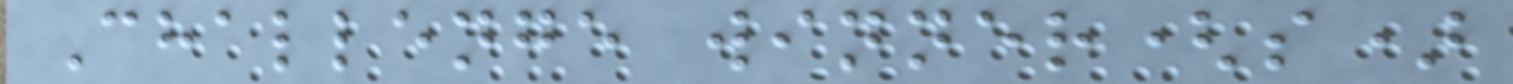Challenge winner(s)
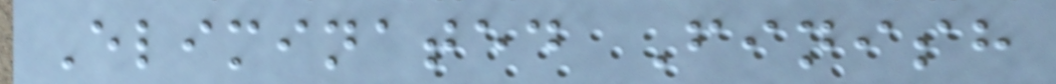Eliminated Finish
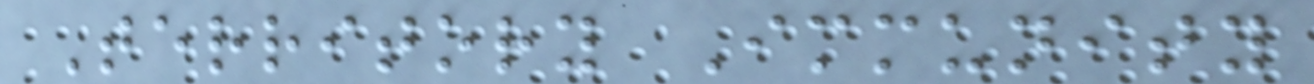Territory Immunity
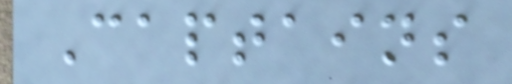Captains
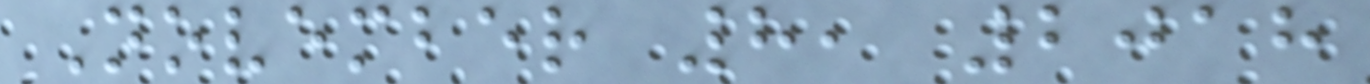November 8, 2018
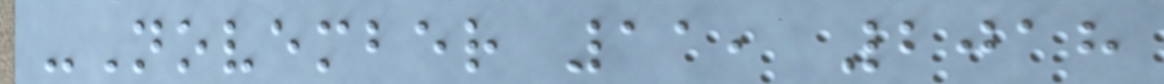-November 11, 2018
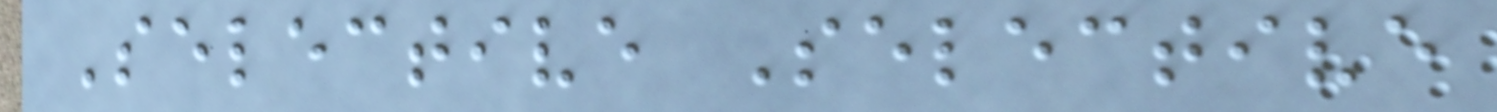Selective Selective
